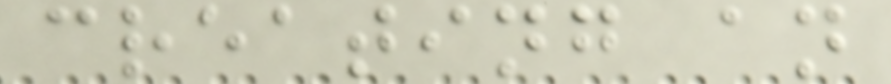creating an
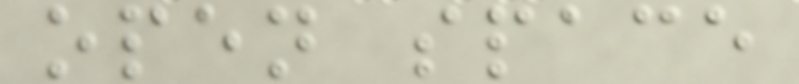open space
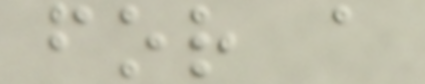for a
